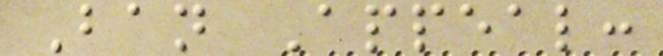Ban Appeal:
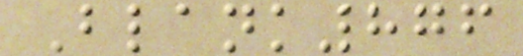Blank876
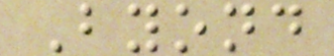Byond
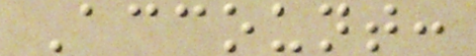Account:
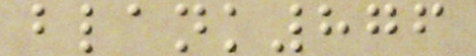blank876
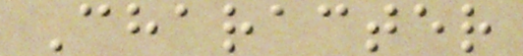Character
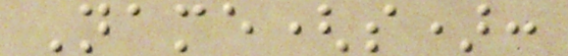Name(s):
